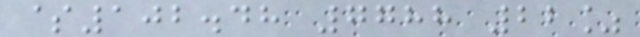$102.48 7788 22%
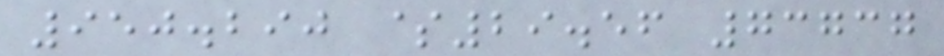950.290 $29.56 73737
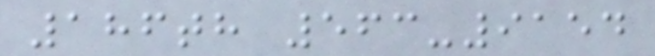186th 563-9154
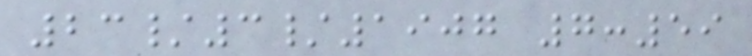23/3/1907 7:59
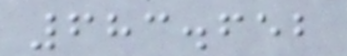683.652
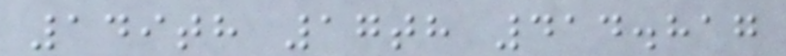149th 17th 414.817
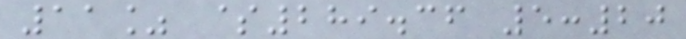11% $289.36 5:20
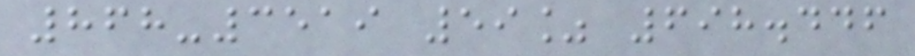868-3519 59% 698.446
